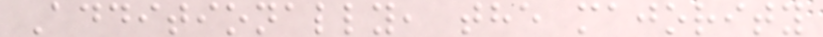Additionally, the majority
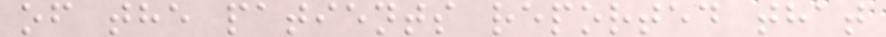of the patients reported that
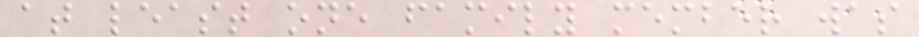at least one family member was
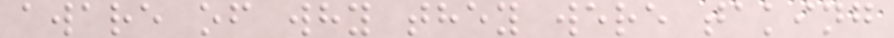aware of why they were taking
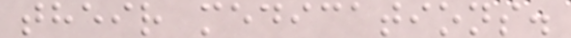their medications.
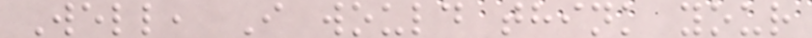Well, I would think your
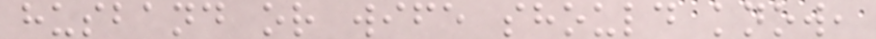husband or wife should know,
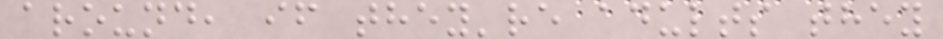around, if they're adults they
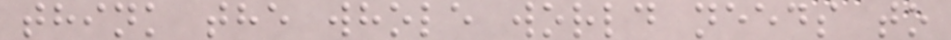think the whole world needs to
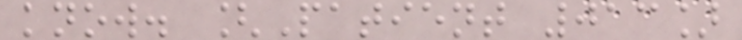know. [Patient 013]
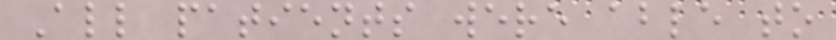All patients were able to
